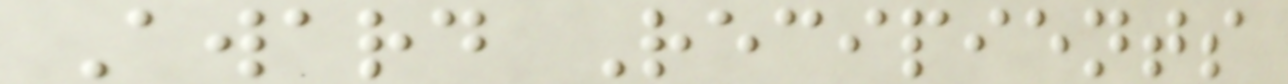Award Recipients
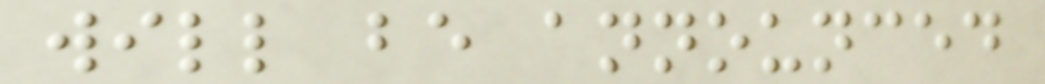will be announced
